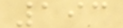193
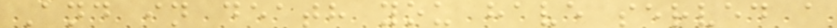And in death you have served a
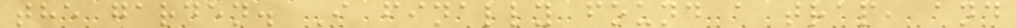the garden. I finally found a trap, and
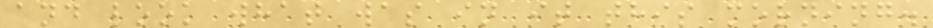and look what was in it this morning.
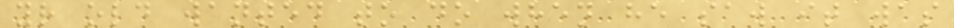yr old wanted to do when he saw it was
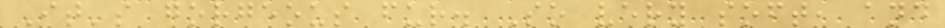It's gorgeous fur. So very soft, and
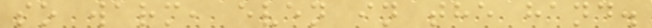so warm, even in the hand.
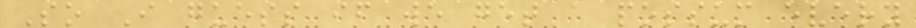So I guess if we get a possum every
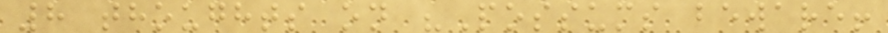8 thoughts on "Possums beware!
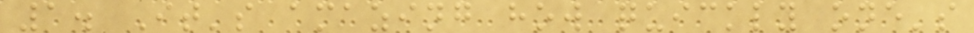1. It's amazing how quickly one's
